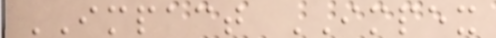IMPACT IMPEX
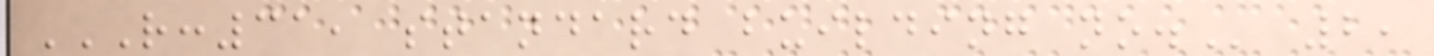R:31, STANDARD BUILDING NO. 2,
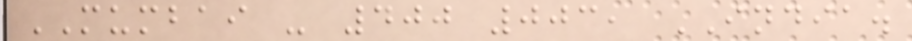MUMBAI - 400 003, INDIA.
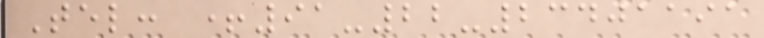Tel: +91-22-23401191
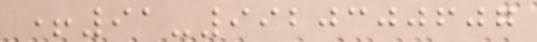+91-9920300607
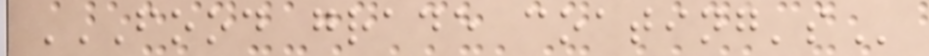FOOD GRADE COATING'S
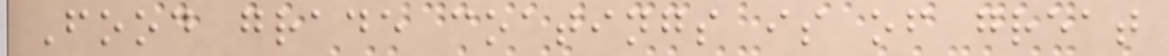Food grade coatings is of great
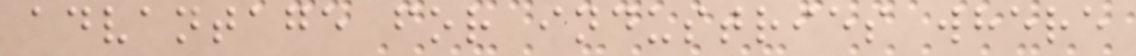advantage for industries where
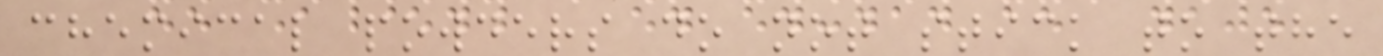chemical powders do not stick to the
